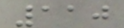110
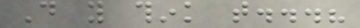Do you think that...?
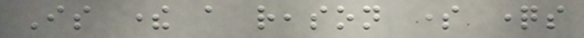Is there a reason some questions
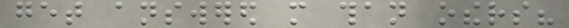get answered more than others?
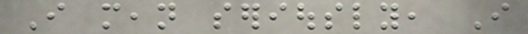I mean seriously, I
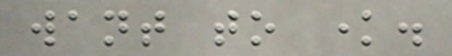want to know.
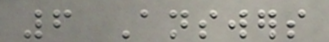6 Answers
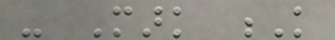- Mark K
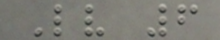Lv 6
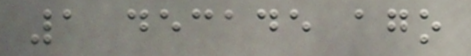1 decade ago
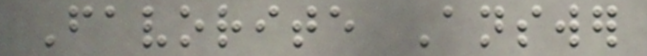Favorite Answer
